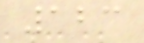123
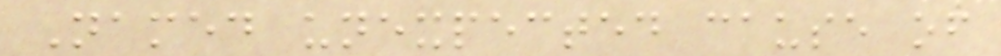Named unexpected cause of
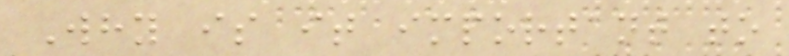Why is it important to
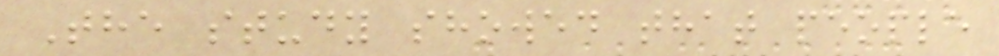The study showed that people
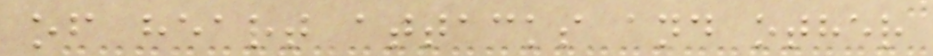of heart attacks and other
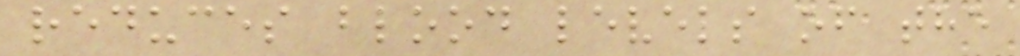reduces blood levels of the
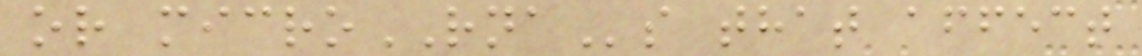or microRNAs that affect
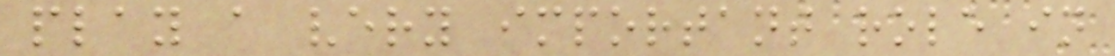play a very important role in
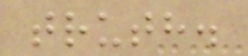truth.
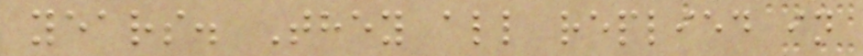years. They all replied in
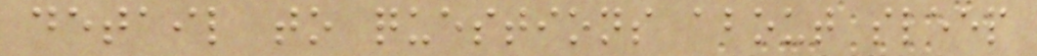detail to questions about sleep
